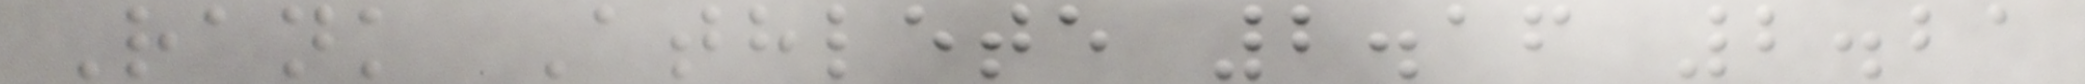Rank Athlete 2.16 2.21
